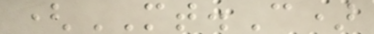(MT.C)
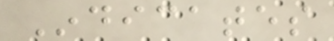Indicates
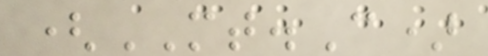(MT.C)
